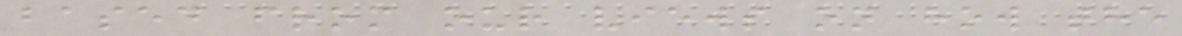based from our views on how the
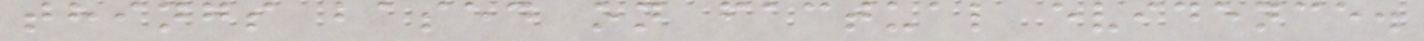things based on factual evidence.
